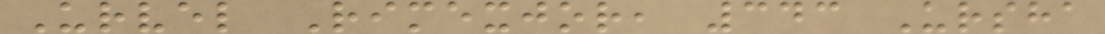Urvel Rimexjor, 343 Ursha
